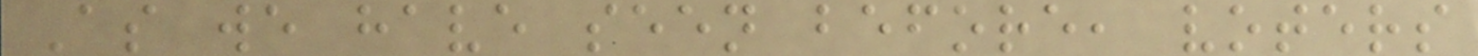As we have seen before, voters
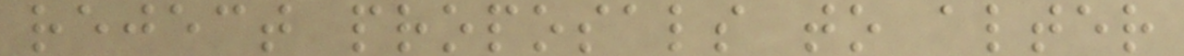reject proposals to alter
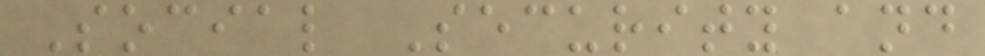Social Security and
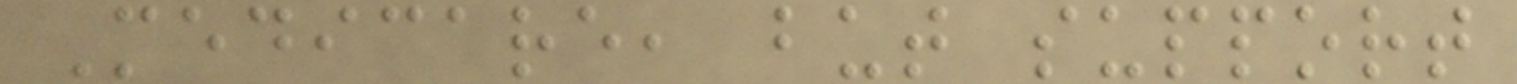Medicare, but support
